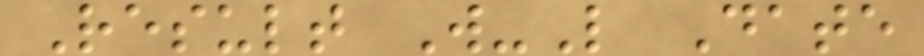Result W-L Date
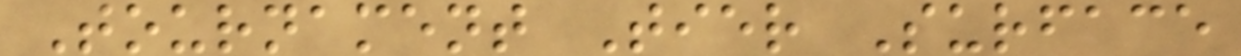Tournament Tier Surface
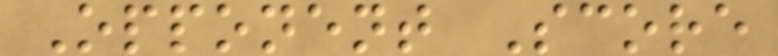Opponent Score
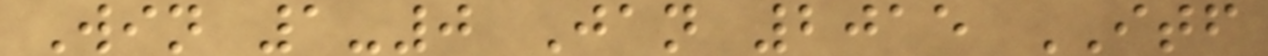Win 1-0 Jan 2015 ITF
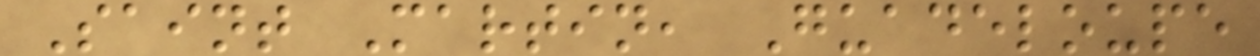Saint Martin, Guadeloupe
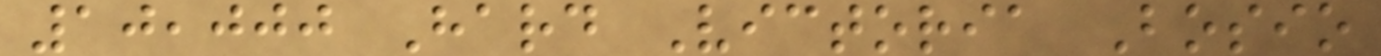10,000 Hard Victoria Bosio
